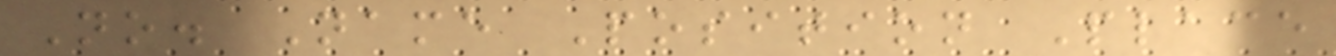No. Name Position Place
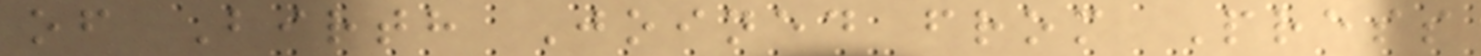of Birth Joined from Press
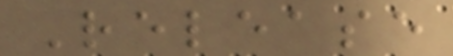Release
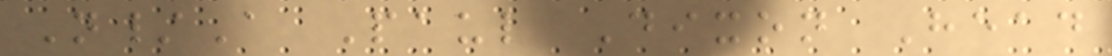N/A Paul Dixon Head
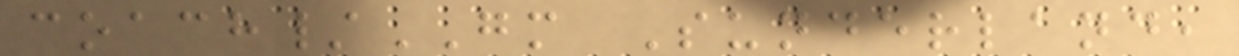coach/GM Sunderland,
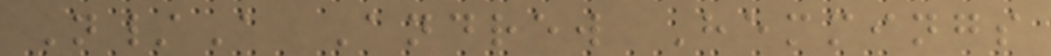N/A Andrew Hemmings
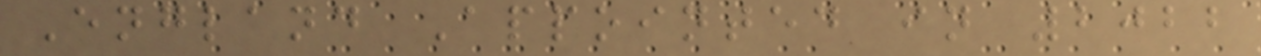England Appointed in 2022
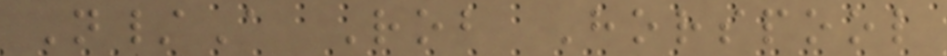N/A Rob Horspool
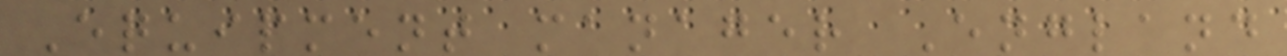Equipment manager England
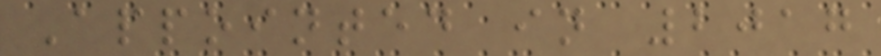Appointed in 2017
